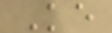Ke
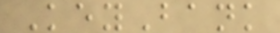KeyBank
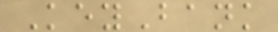KeyBank
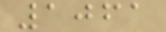1061
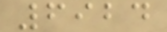6924
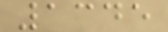1345
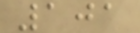101
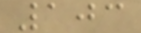103
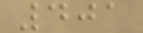401
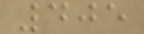405
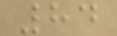84
